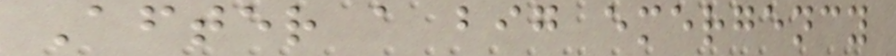After a big emergency
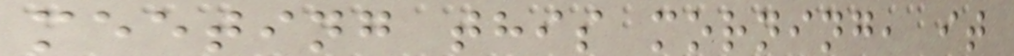meeting this morning, it
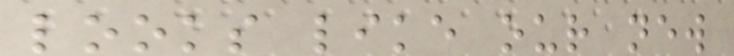looks like our new
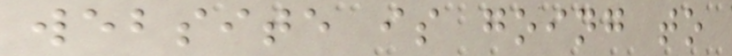website is going to
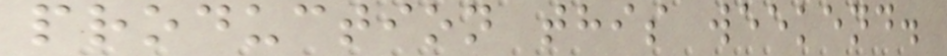production this weekend.
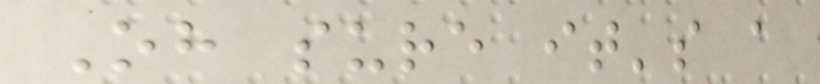Oh sure it's a
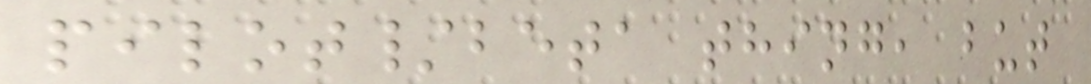pilot/beta thing, but
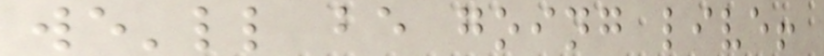we'll be going live!
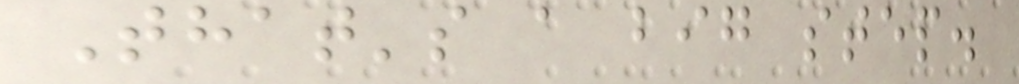That's a big step.
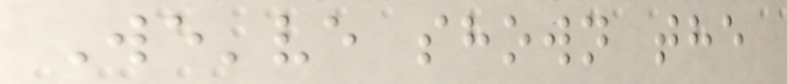We've shown the
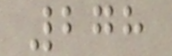278
